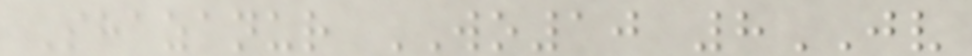Shazanur WO10 8JV
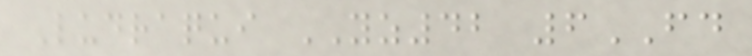Ludraqui YZ42 6FD
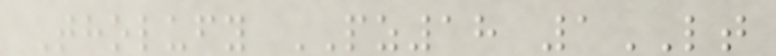Tholufy PZ18 1LT
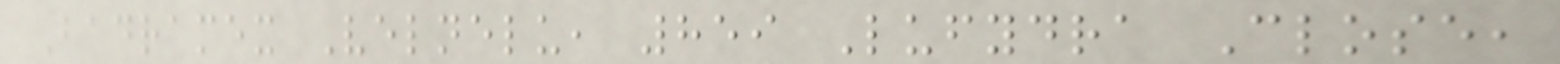Badramex Velnelu, 859 Lufydra Close,
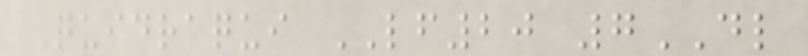Quidraqui LF20 7DL
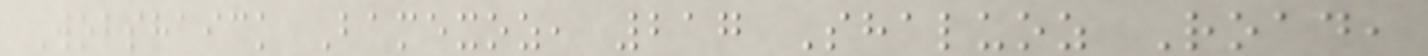Wobshaick Bamexoz, 217 Shaluoz Road,
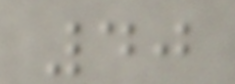40
